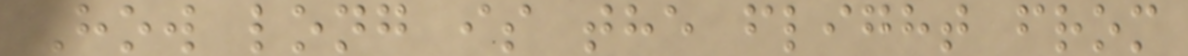How long is the flight from
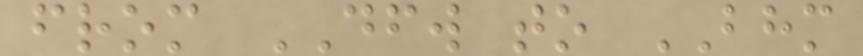from DFW to BHM
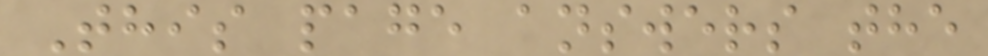This page answers the
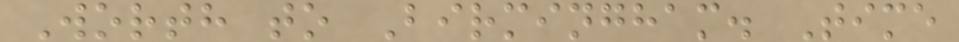Worth to Birmingham. Time
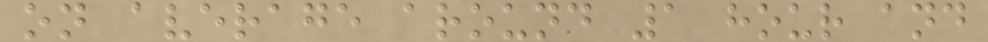on average around 1 hour and
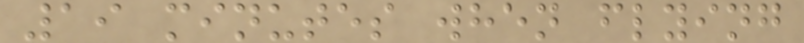19 minutes when flying
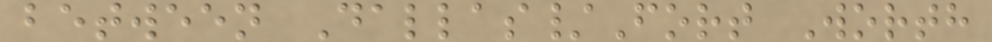between Dallas/Fort Worth
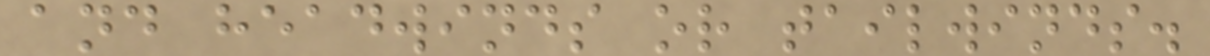and headwinds or tailwinds.
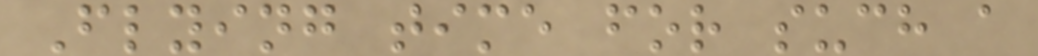Flying time for such a
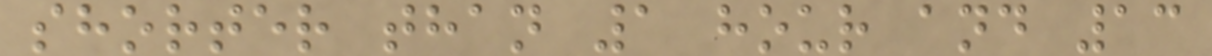shorter than 1 hour and 13
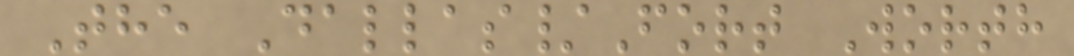The Dallas/Fort Worth
